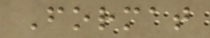Format
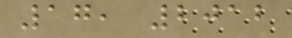17, 2012
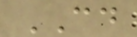CD
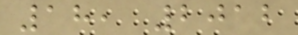18, 2012
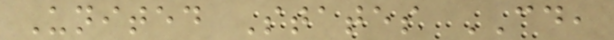United States CD,
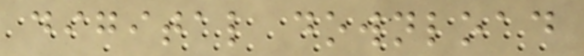digital download
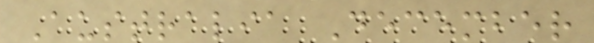Australia December
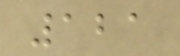121
